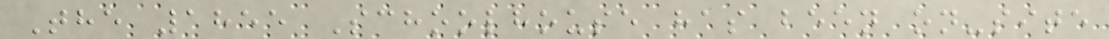The 1855 Schoolhouse has been on-site
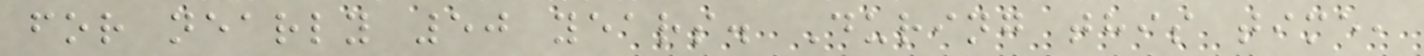for nearly 50 years. During this time,
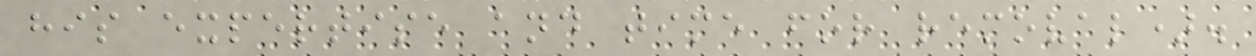his expertise and time for removal).
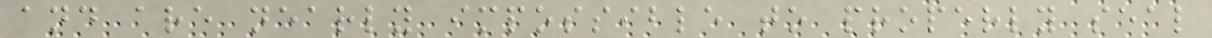and are nearly impossible to properly seal
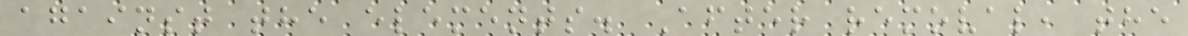against the elements. After removal, the
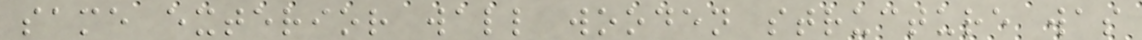same exterior wall wooden structure was
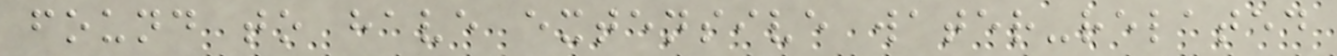found to have extensive water-related
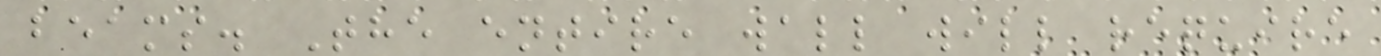beams. The entire wall will require
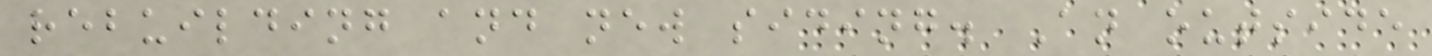rebuilding and new siding. An outside
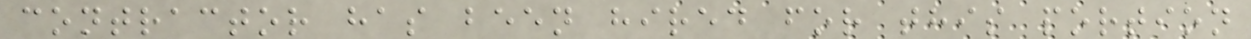contractor has been hired for this portion
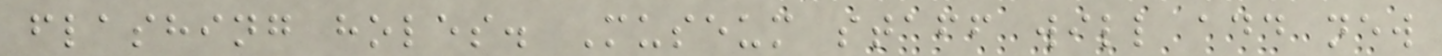flashing holes. Museum staff will add new
